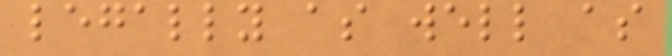legally as well as
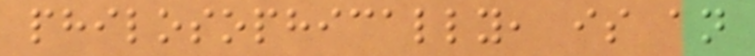philosophically, is an
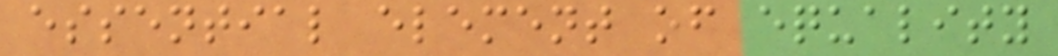essential element of equality
